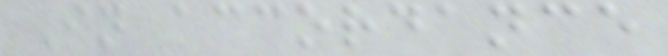In accordance
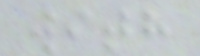with
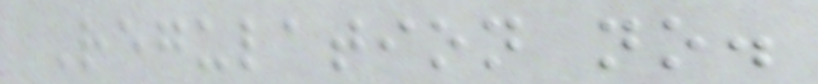Regulation no.
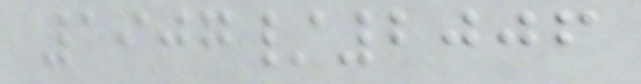1907/2006
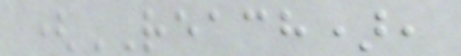(REACH),
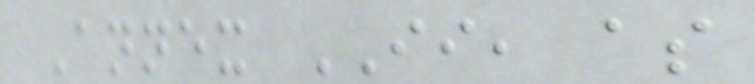Annex II, as
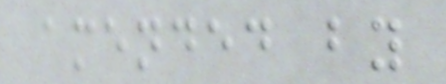amended by
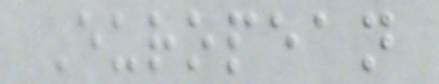European
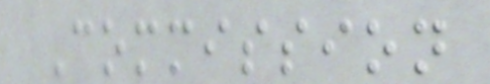Commission
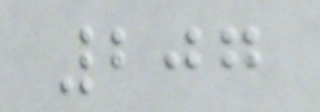207
